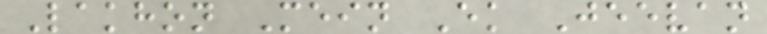Lakhon Mein Ek Jeevan
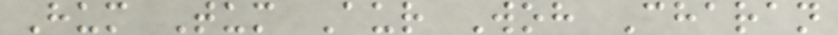Hum Tum Aur Woh Charan
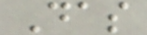Das
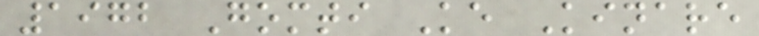1972 Gomti Ke Kinare
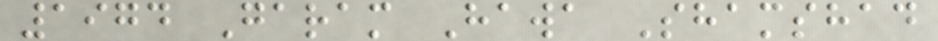1974 Garam Hawa Shamshad
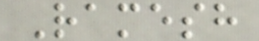Ramesh
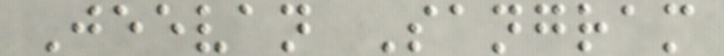Jeevan Sangram
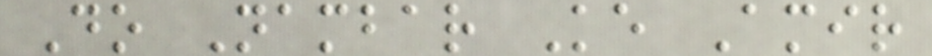Do Nambar Ke Amir
